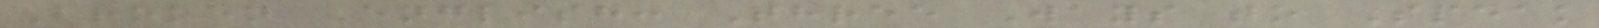Broken English: Three Ways to Speak
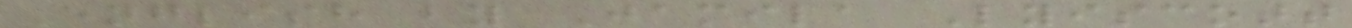English by Jamila Lyiscott
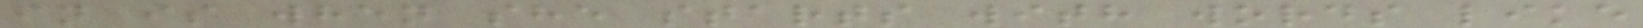in is when she starts with words like
